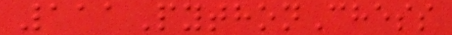111PythonChess
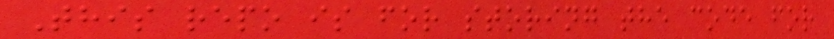This repo is for storing the code for
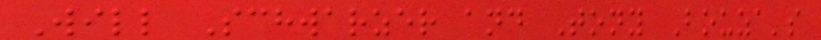Will Schwarzer and Tony Bouza's
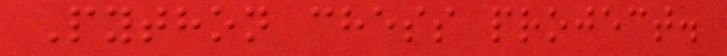Python chess project.
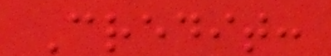Credit:
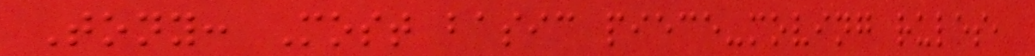Tony: Most basic piece-moving rules,
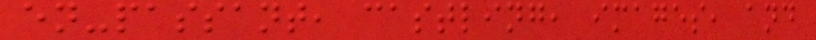en-passant, castling, images, and
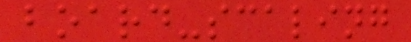board-scaling
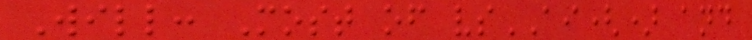Will: Most of vsAI() and
